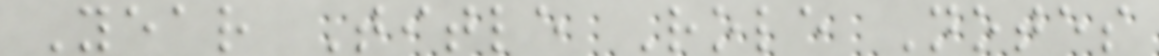Year Title Role Notes
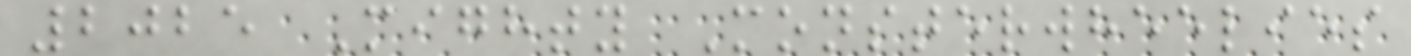2025 Mighty Monsterwheelies
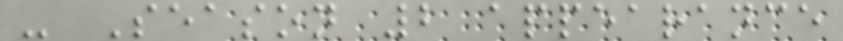- Season 2 appearance
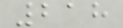218
